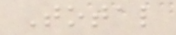Total
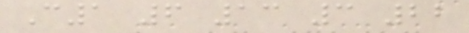C1 6 13 3 22
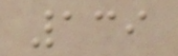139
